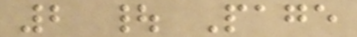2 | Page
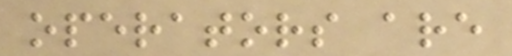operators are
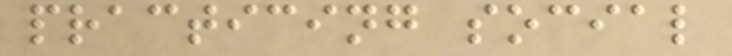practicing social
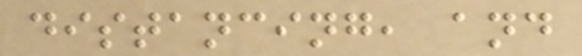distancing, and
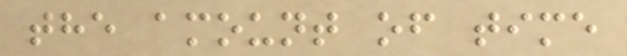the amount of time
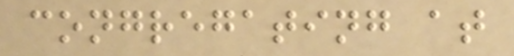congregating at
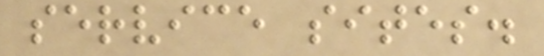service sites.
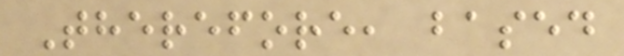Therefore, based
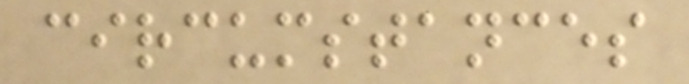circumstances
